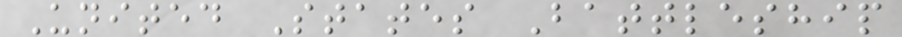United States Battleship
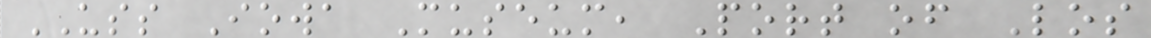USS Iowa Museum, Port of Los
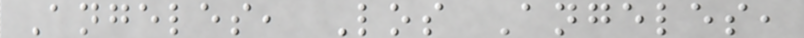Angeles, Los Angeles,
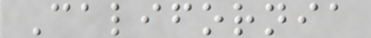California
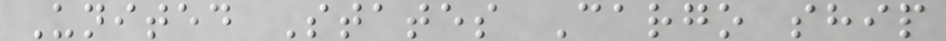United States Cargo ship
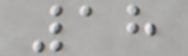18
